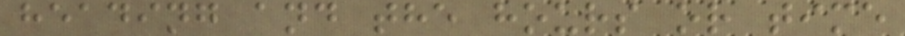heading and the hours or time
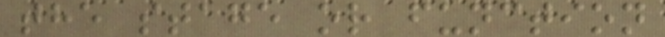the stage or function
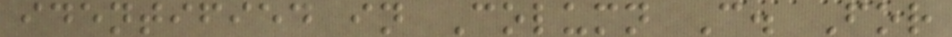identified in Column C. For
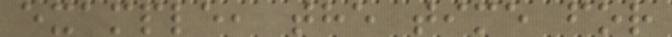example, the time for
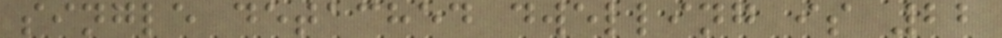single detached dwelling is 22
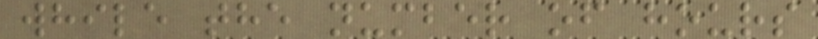while the number of hours
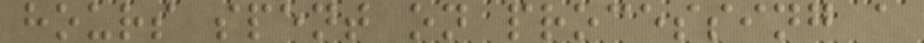hours spent on processing a
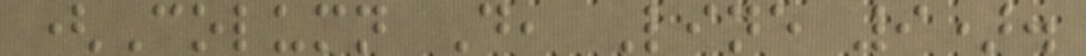(Column D, Line 9).
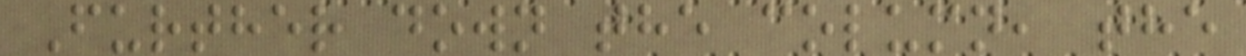Further down the column, the
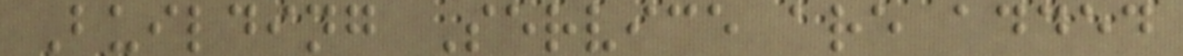Building Service are added
